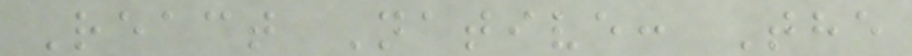React Native: The
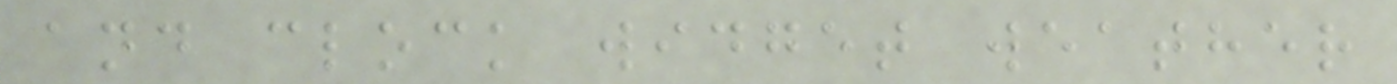and clock widget weather
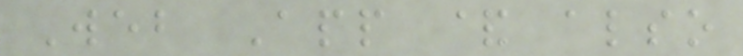Web App & also
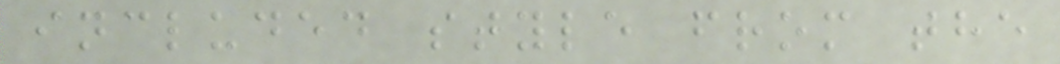included style from the
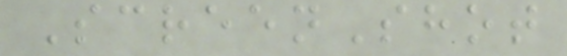ScreenShot
